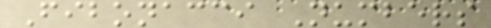Fibonacci Numbers
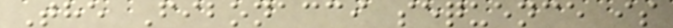The Fibonacci sequence is
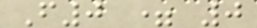F0 = 0
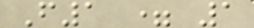F1 = 1
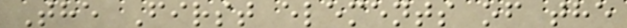The First elements of the
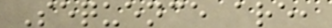Sequence are,
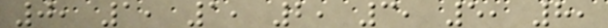0, 1, 1, 2, 3, 5, 8,
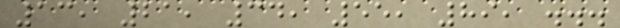13, 21, 34, 55, 89, ...
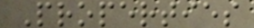Properties
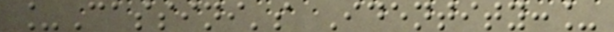_Cassini's Identity:_
